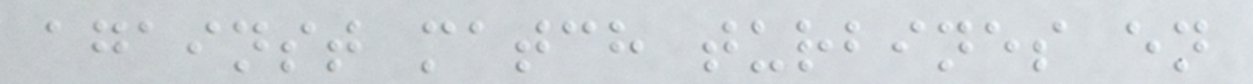against match turbines en
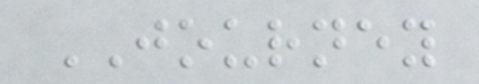JOURNEY
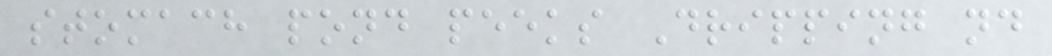stomach pond peeks Dripping nd
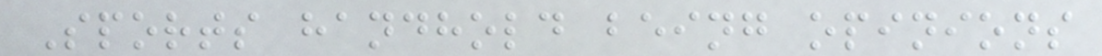Sports handhold being opinions
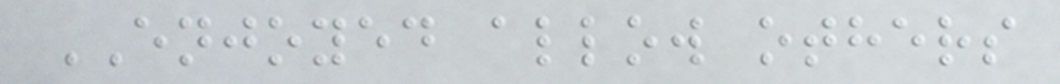ENJOYED allow others
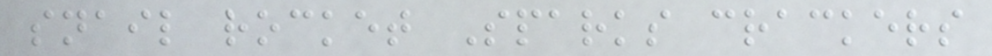snail rocket Sparks crackers
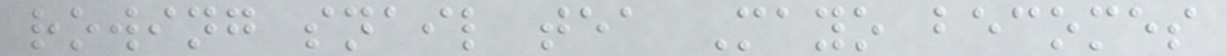rowing snail tea Mayo becomes
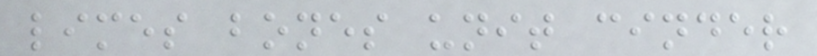limes bones unit cinder
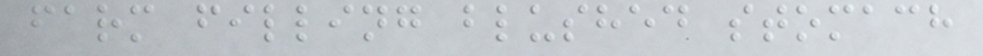farm filling blushed stomach
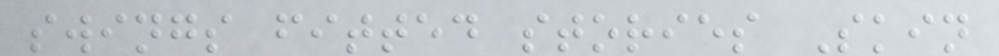swings fitted stories Skin
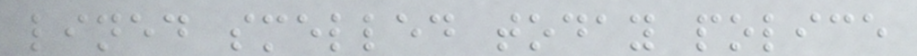lined smelled today police
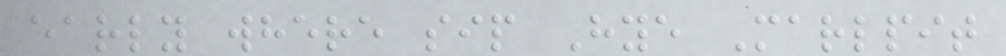early where sip Hye Marlpit
